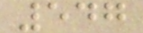547
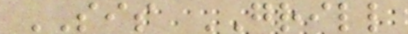SIS GRILL
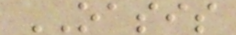OASIS
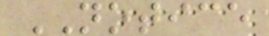NOTICE
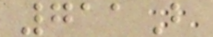711B
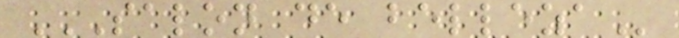SALON DE BELLEZA
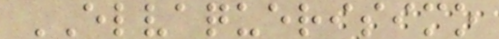ELVAQUERISIMO
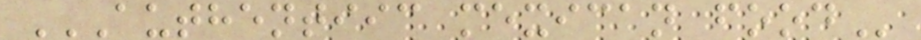AUTHENTIIC MEXICAN FOOD
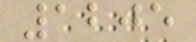1205
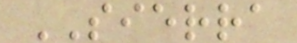SIERRA
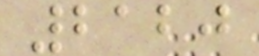2120
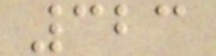323
